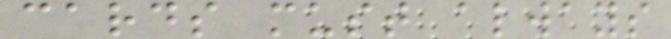cards must always
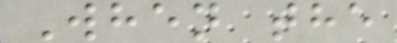When the
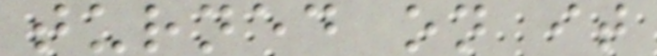turned on it
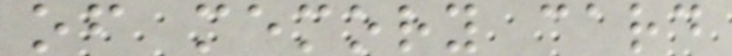of memory card
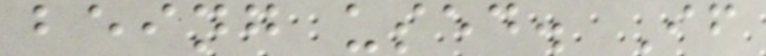being used. If
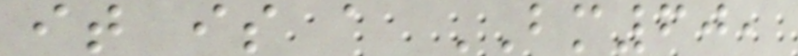it is a BM60,
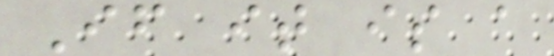If it is a
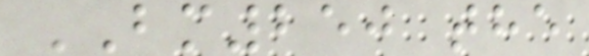BM250 the
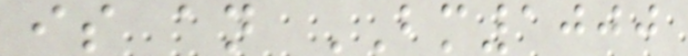is an BM1000
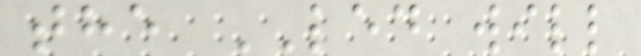the LED will
